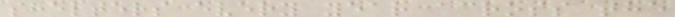shelters every year across the
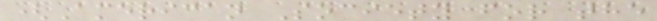(American Society for the
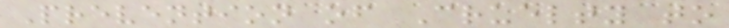Prevention of Cruelty to
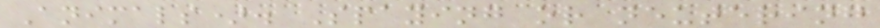Animals). Spaying or neutering
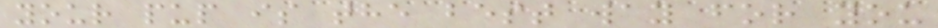your pup is the best way for you
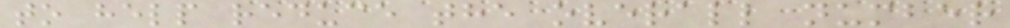to help reduce the overall number
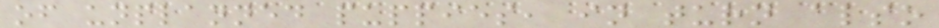of unplanned puppies, in turn also
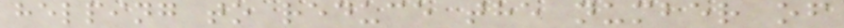helping to reduce the number of
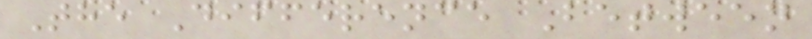The Difference Between
